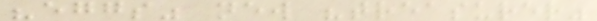"eggs" new "treasurer"
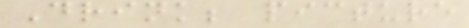Drink; picture
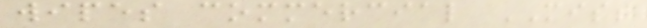wipes commercial MISS
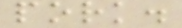pork.
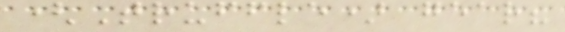(Truffle) gear?
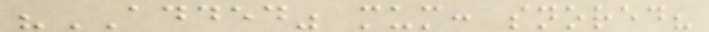"ADDED" mum: snored?
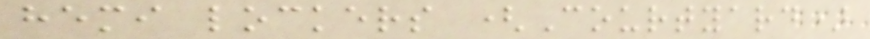hemi lockers (Courtyard)
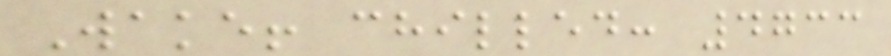Wake! chilled: 4733
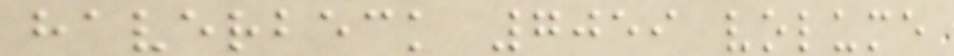haverbeck 7059 volume
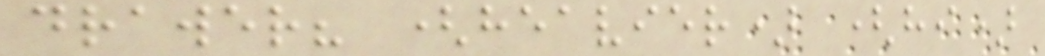drawer? (heavier) (hi)
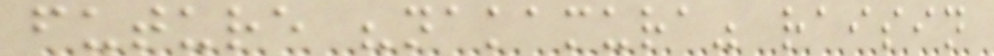future "nakamura" raisin
